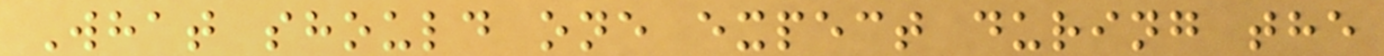What should one expect during the
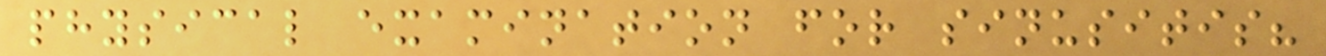physical examination for sinusitis?
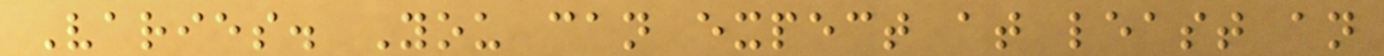Varies. You can expect at least an
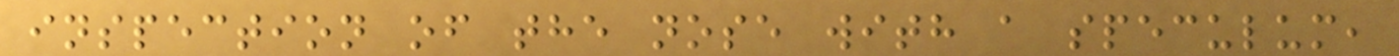inspection of the nose with a speculum,
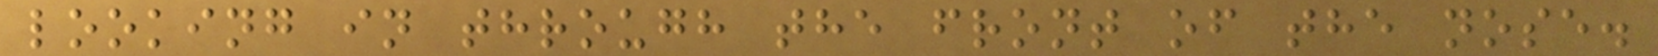looking in through the front of the nose.
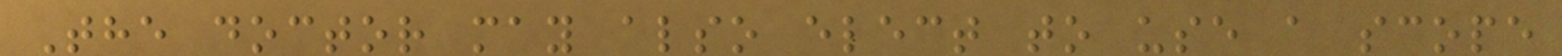The doctor may also elect to use a scope
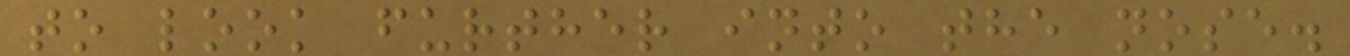to look further into the nose.
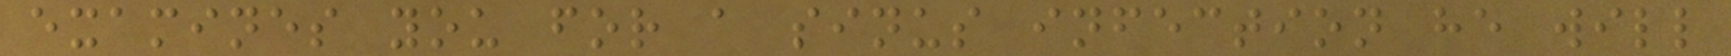examines you for a sinus infection he will
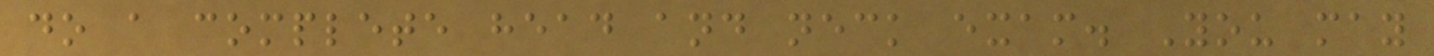do a complete head and neck exam. You may
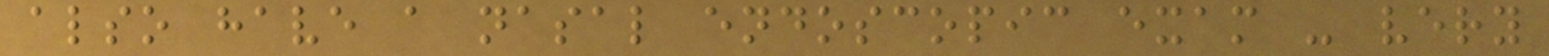also have a nasal endoscopic exam - very
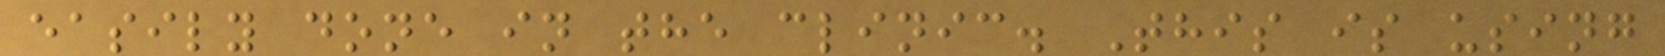easily done in the clinic. This is using
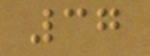37
